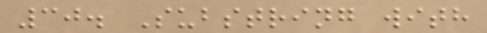30. Substring with
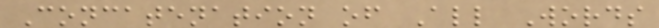Concatenation of All Words
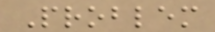Problem
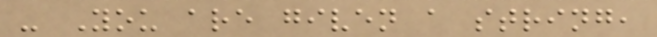- You are given a string,
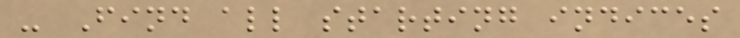- Find all starting indices
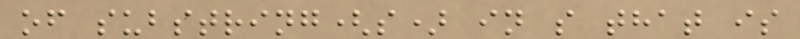of substring(s) in s that is
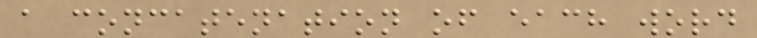a concatenation of each word
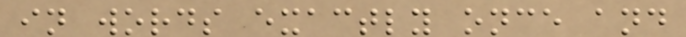in words exactly once and
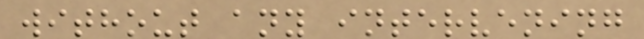without any intervening
